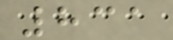831
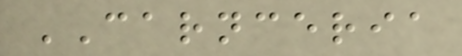CARNCERIA
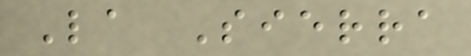La Sierra
